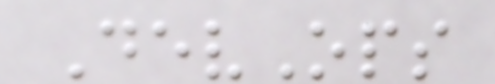DevOps
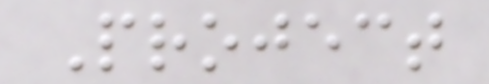Project
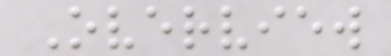Overview
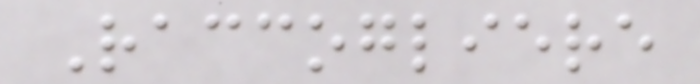Raccogliere
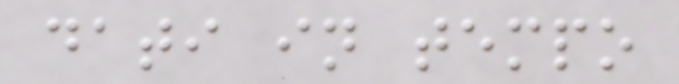dati in tempo
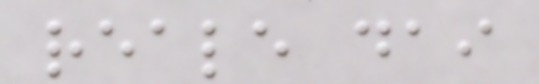reale dai
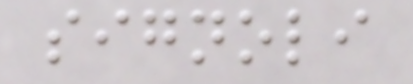signoli
